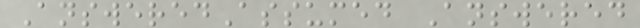AnsweredAssumed Answered
